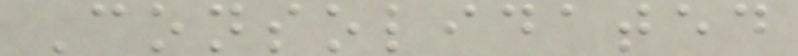Consolidated
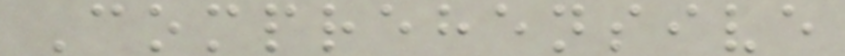Comprehensive
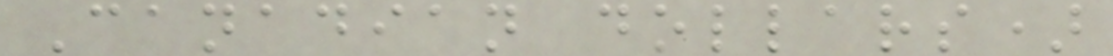Canadian dollars)
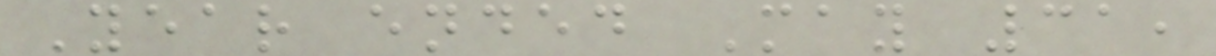Year ended May 31,
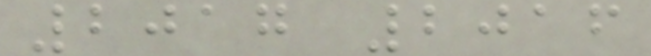2017 2016
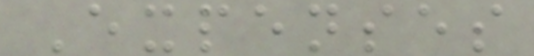Expenses
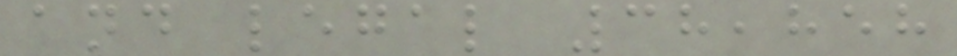and legal 38,858
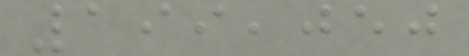199,050
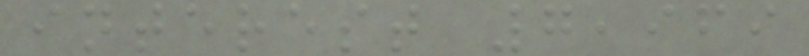interest 7,969
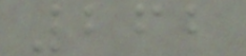262
